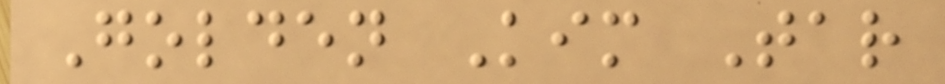Golden Kim Tar
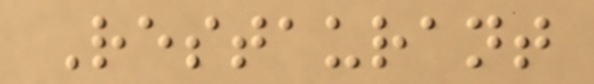Restaurant
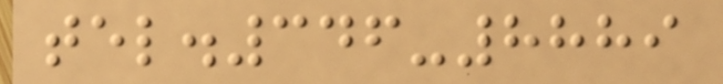tel.346-8889
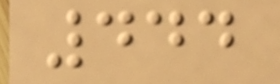444
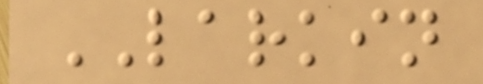LARKIN
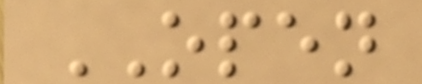OPEN
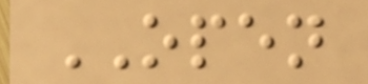OPEN
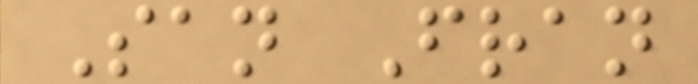San Fran
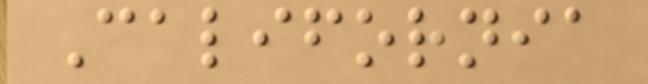California
